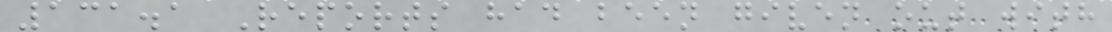131.1 Reports had been given out with
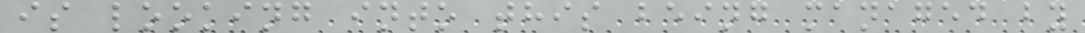is looking into this being managed by
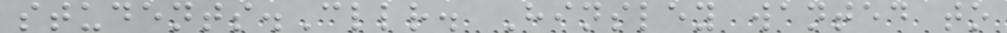students.Cllr. Hinsley wanted to
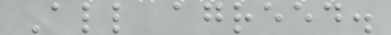All agreed.
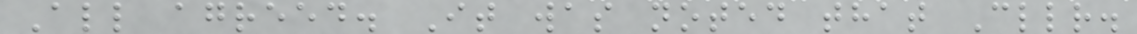All agreed. It was noted that Cllr.
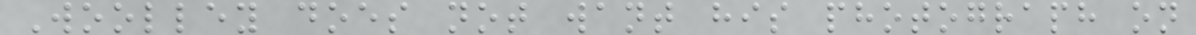Woolley does not want his photograph on
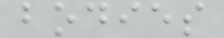bodies
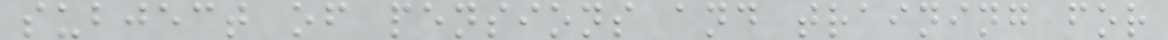subject of pensions and training for
